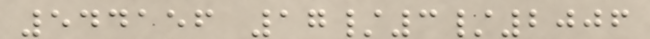544156 17/3/2006
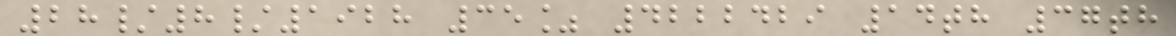28/8/1928 35% 4222429 14th 37th
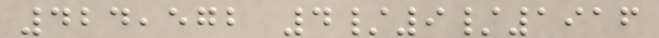424,572 4/9/1916
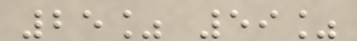25% 59%
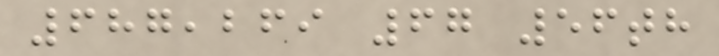687,269 67 56th
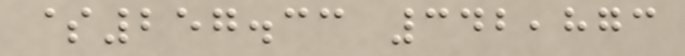$257.33 342,873
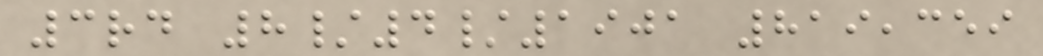3rd 8/4/1901 819,359
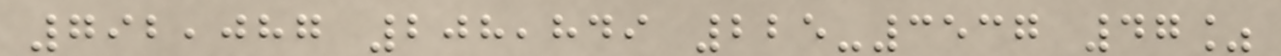792,087 208,849 225-3537 47%
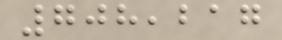708,217
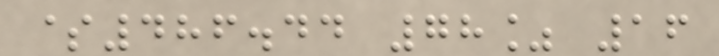$486.44 78% 16
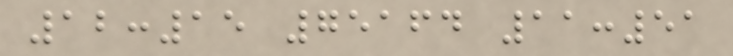12:15 75164 11:51
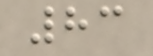83
